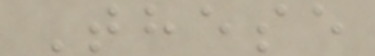These
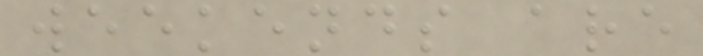weekends are
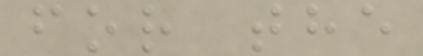for the
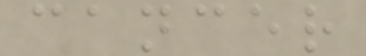cancer
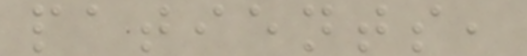patients,
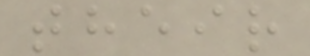their
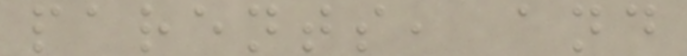parents, and
